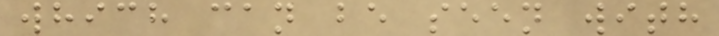which can be seen with
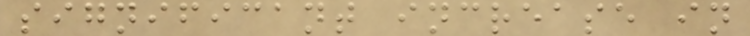significant increase in
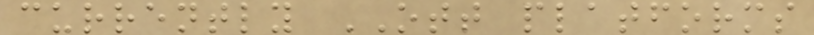currently OTT platforms
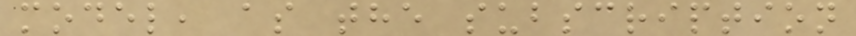model, as the subscription
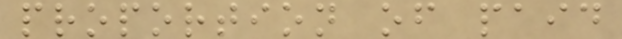proportion of paid
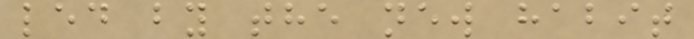led by the new habit
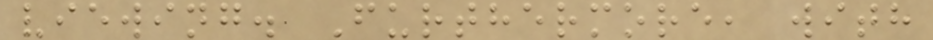viewing. Furthermore, with
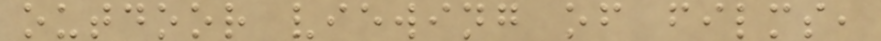outdoor viewing of films,
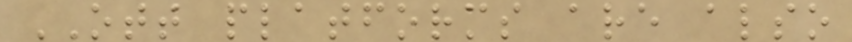OTT platforms are also
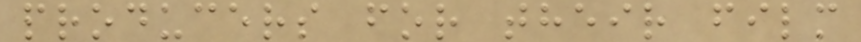producers for their film
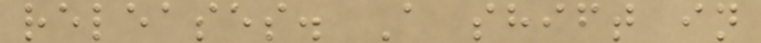releases. A shift in
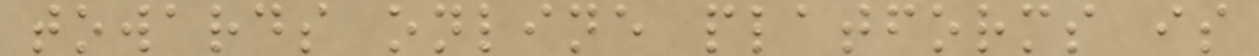towards online platforms is
